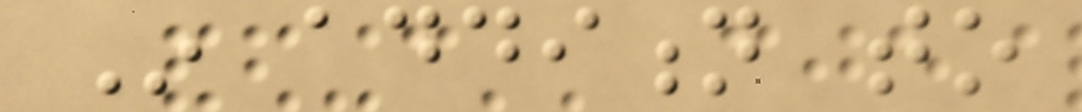In addition to
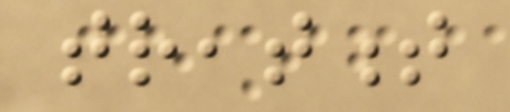treatment
